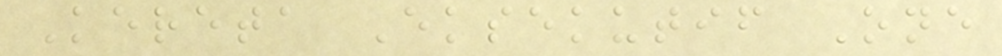Kereta Eksekutif One
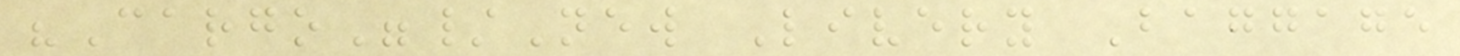"Cargo"/New Livery Baggage
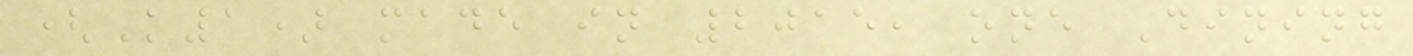(K1) made in 2015, one Dining
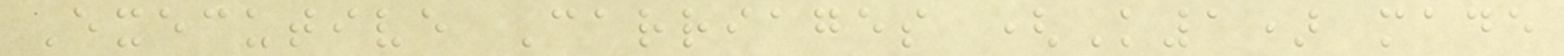Executive Carriages (K1) made
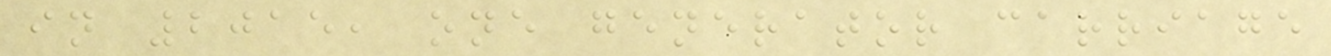in 2015, one generator carriage
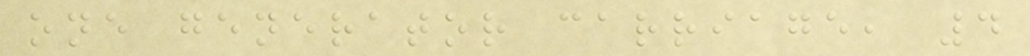one generator carriage, 4
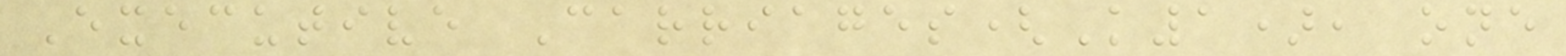Executive Carriages(K1), one
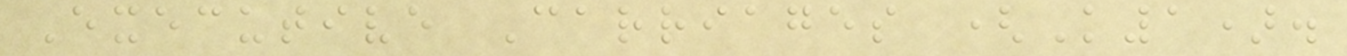Executive Carriages (K1).
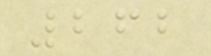262
